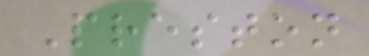Preston
